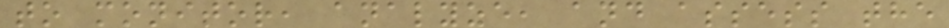to monitor, analyze, and assess the
